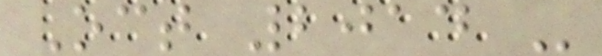Oct 2014 -
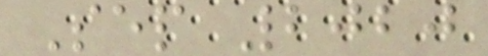Sep 2020
